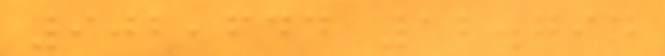902,644 12.794
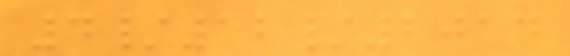4/12/2014
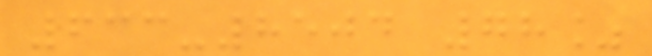633-8504 78%
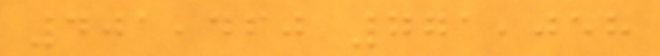401,460 771,058
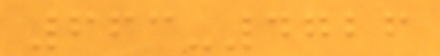663-4726
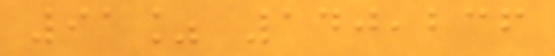91% 140,236
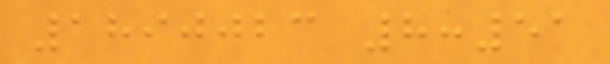1890023 8:51
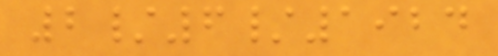2/6/1924
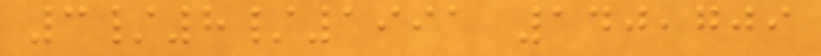3/8/1991 140,709
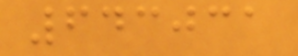643031
